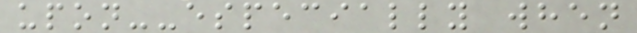upon--especially when
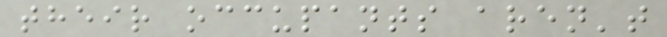their occupants aren't
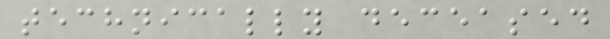technically deceased
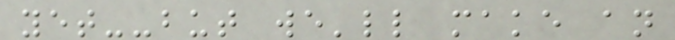yet--but we'll make an
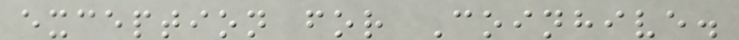exception for Coinhive.
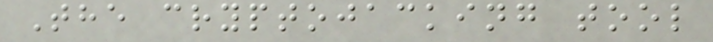The cryptojacking tool
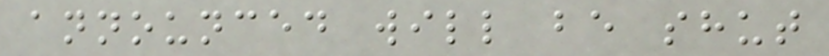announced will be shut
